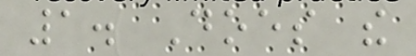1. Does the
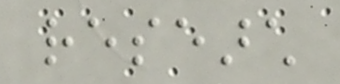research
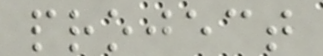project
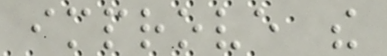improve the
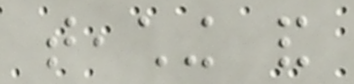teaching and
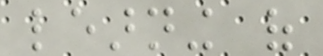learning of
